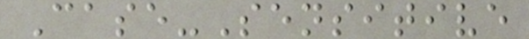Case-Sensitive
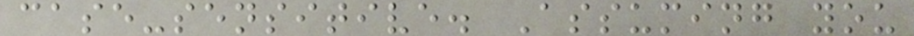case-sensitive. Assuming you
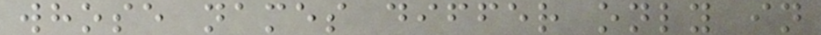whose names differ only in
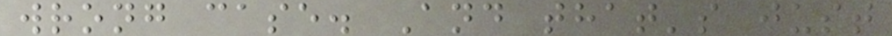wrong case. And that's just
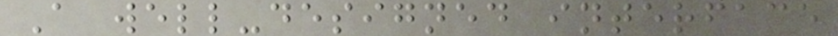A well-designed interface
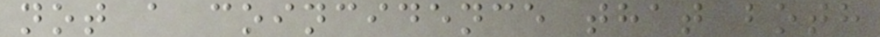not a coincidence that both
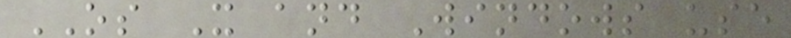OS X and Windows use
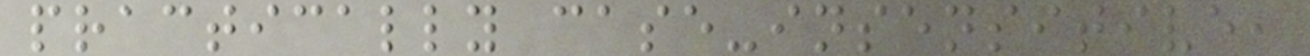practically case-insensitive,
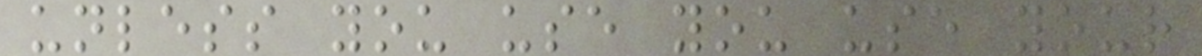unless you use you use your
